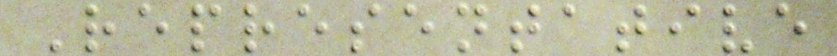Representative
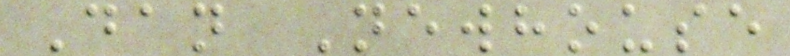Dan Newhouse
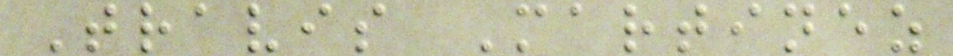Travis Martinez
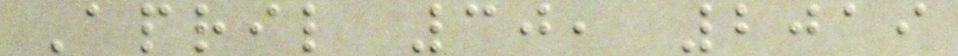April 30, 2019
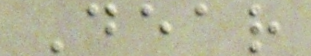Dear
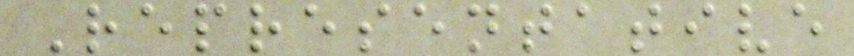Representative
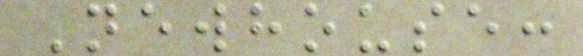Newhouse:
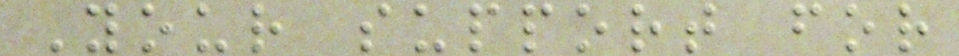Your support for
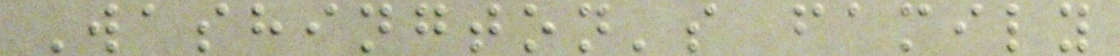Washington's family
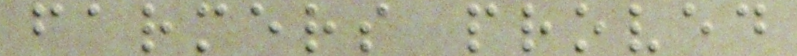farmers proved
